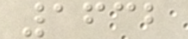1632
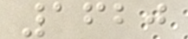1620
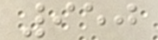950
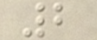2
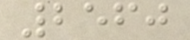2560
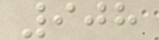908
